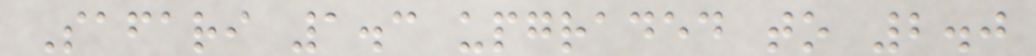Safari 1.3 upgraded to 2.0
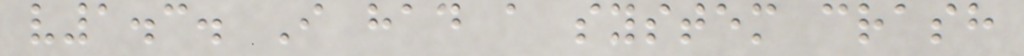v1.3. I had a system crash
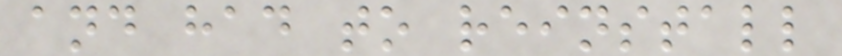and had to reinstall
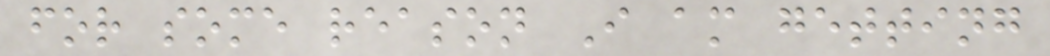for some reason I am getting
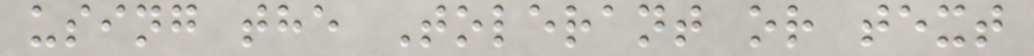using the Tolerant or text
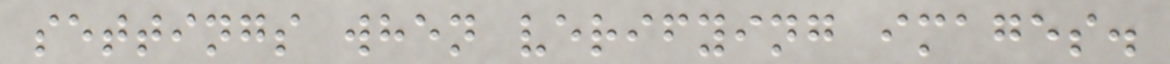settings when verifying images.
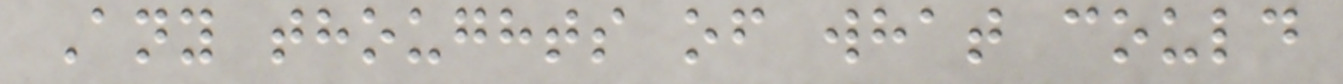Any thoughts of what could
